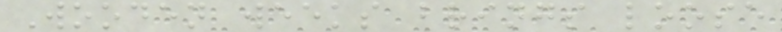Wooden weeks brings loose
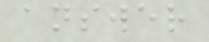answer
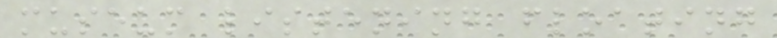museum listening floating
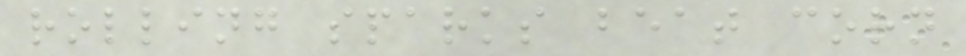rolling sparks beat corn
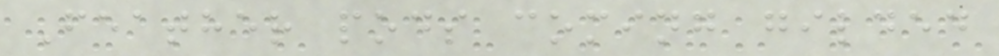Feather pods coming gilded
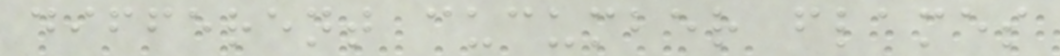different cucumber flames
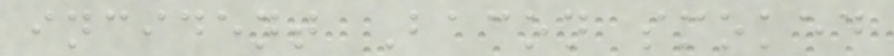incident Bacon smoked
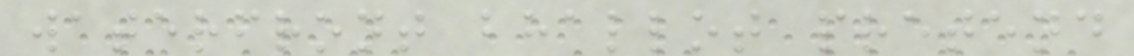waterfront bhallot pretend
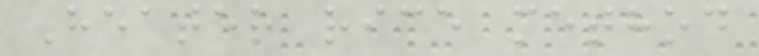Heater rice method
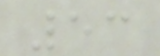53
